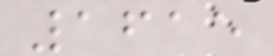1615
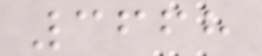3668
